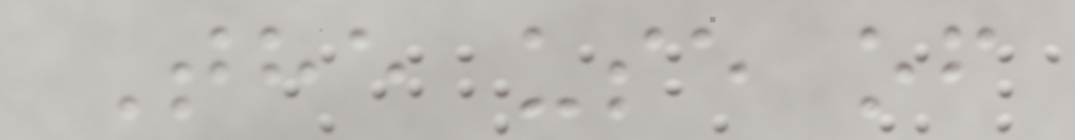The use of
